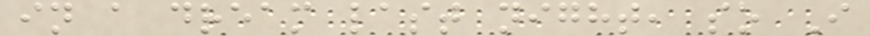in a dream last night, so I
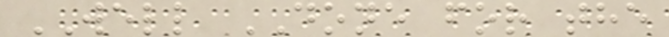WELL DONE for the
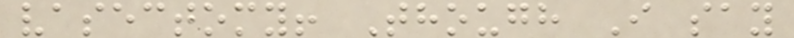vasectomy! Though I say
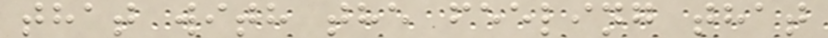that with the feeling that
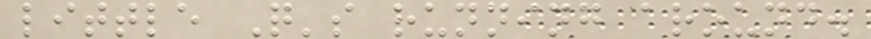little Q's running around.
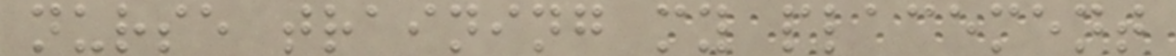nurse training my placement
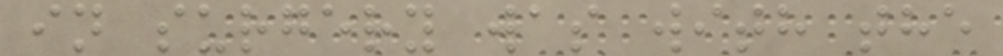in surgery was with the
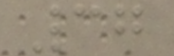37
